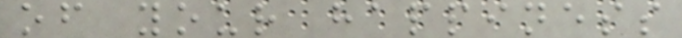of your happiness
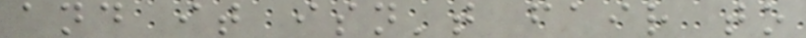and it isn't fair to
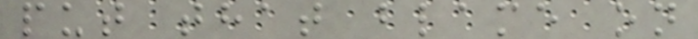put that blame on
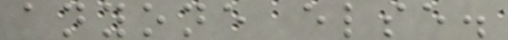anyone else.
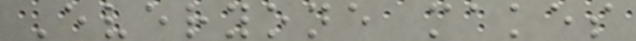Everyone makes
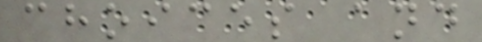choices and
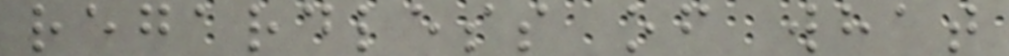regardless of what
